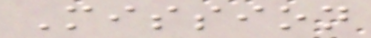Mission
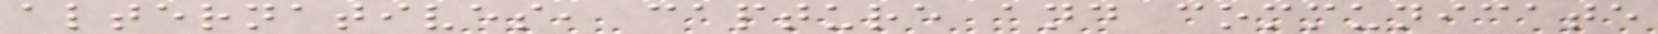alternatives, capture and communicate
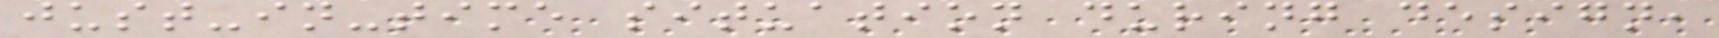just-in-time situation during design,
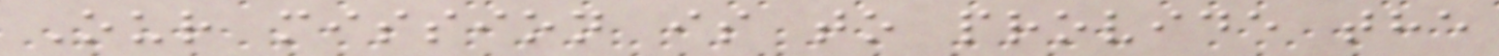Our mission is to provide the
